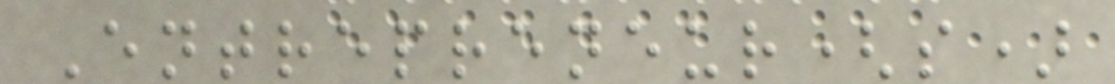Entrepreneur(s)
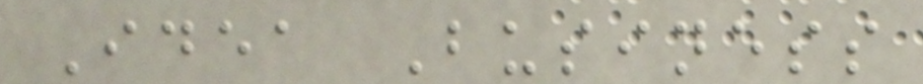Idea Business
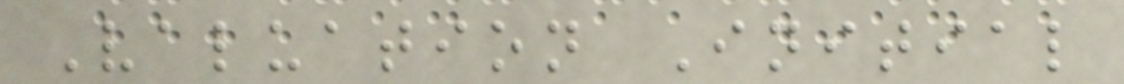Valuation Initial
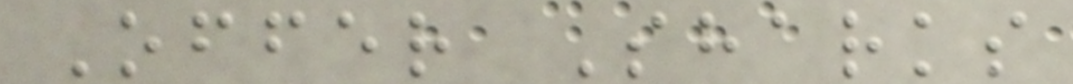Offer Sharks
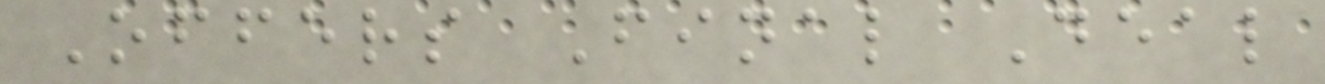Offers Final Deal
